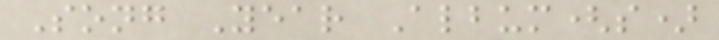Song Year Album(s)
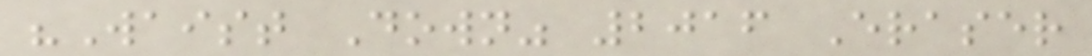"Waist Down" 2016 Eraser
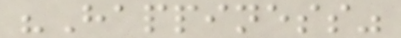"Happiness"
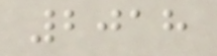2018
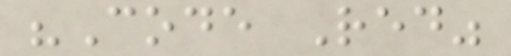"Code Red"
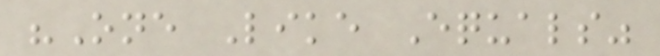"One Like Equals"
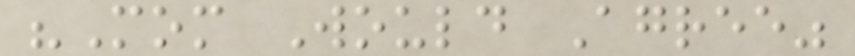"Mom Would Agree"
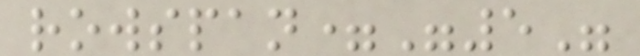rowspan="5"
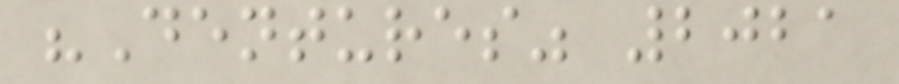"Dentures" 2021
